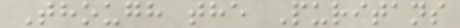Though the Puritans
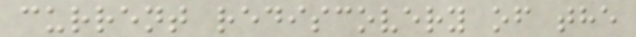current rediscovery of the
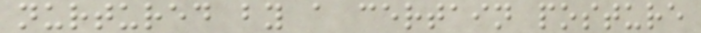nurtured by a certain posture
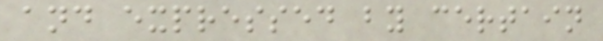and expressed by certain
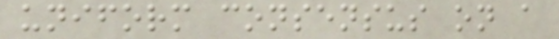uniform consensus on a
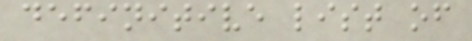definitive list of
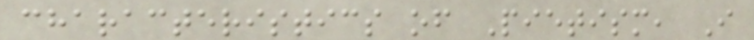characteristics of Pietism, I
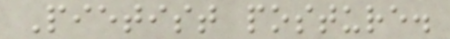Pietist posture.
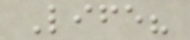Life?
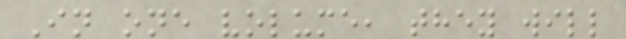In one volume, they will
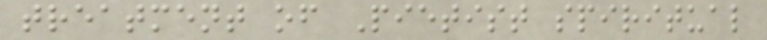treatment of Pietist spiritual
